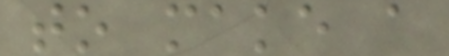to make a
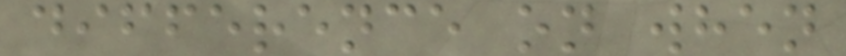difference on when
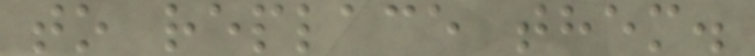to replace them.
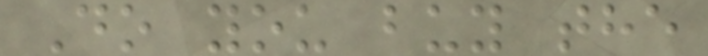Do you buy the
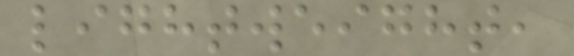lightweight,
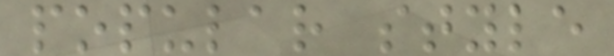popular style
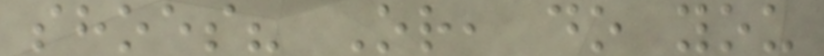shoes? Or, do you
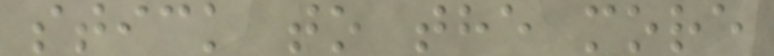stick to the more
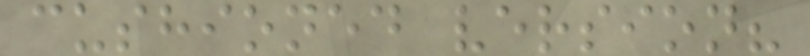cushioned version?
